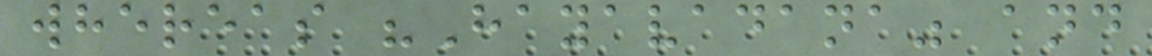whereas "Hayavadana" and
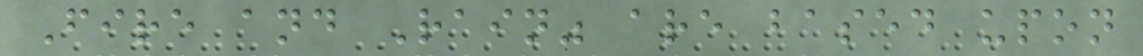Fire and Rain" are based upon
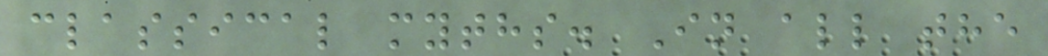classical myths. In all the
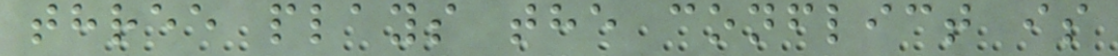three plays the conflict is
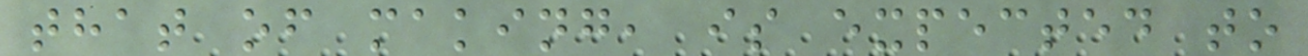that of making, is expected to
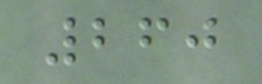260
